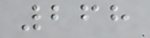268
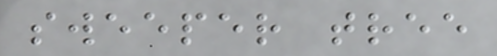sweeper tree
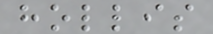hollis
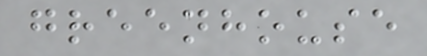greenhouse
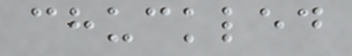chuckled
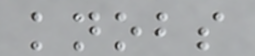knobs
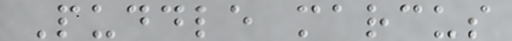Puddle marcus
